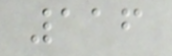116
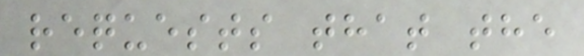requests that the
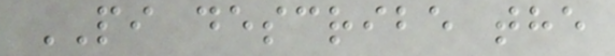PI describe the
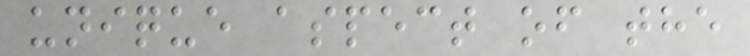unique aspect of the
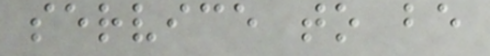service to be
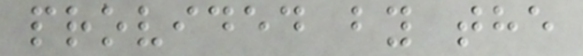provided by the
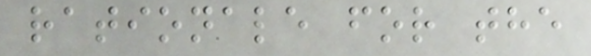rationale for the
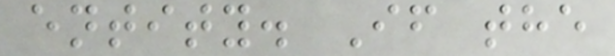entity. If the
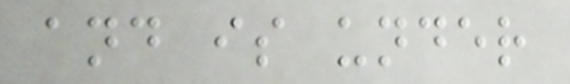and is under
